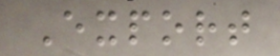Export
